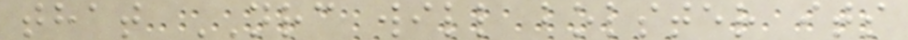that NRC will bolster its
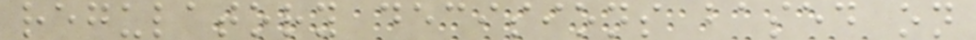regulatory decisions based on
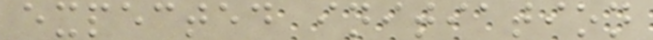expected initiation
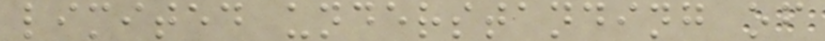limited understanding of
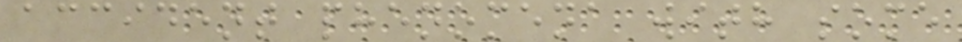accident phenomena with some
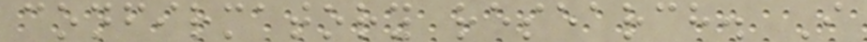confirmatory research. I
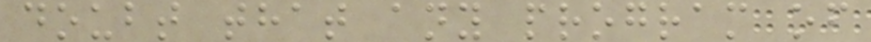doubt that any program of
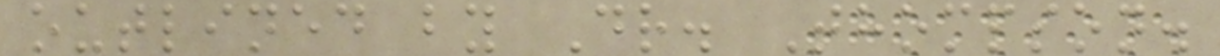outlined by Dr. Thompson.
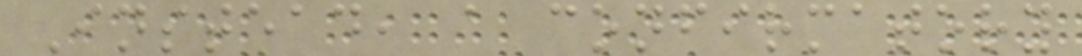Instead, a confirmatory
